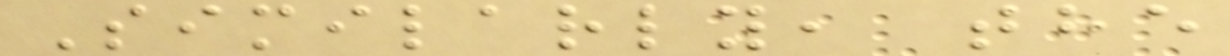Similarly, the
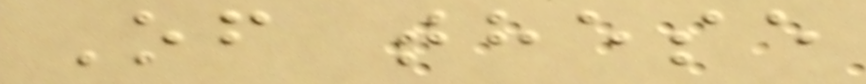Of these
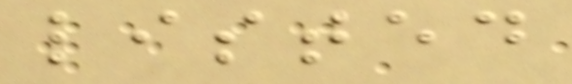listed
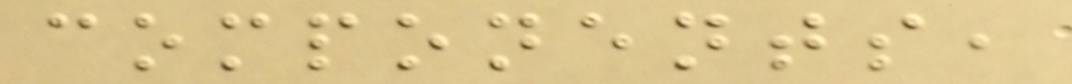components,
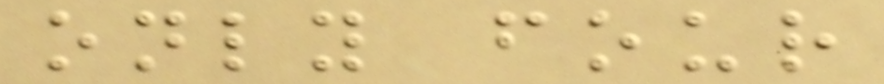only four
